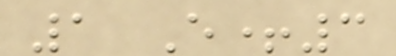1 E+3
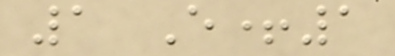1 E+1
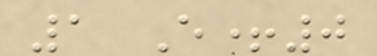1 E+0
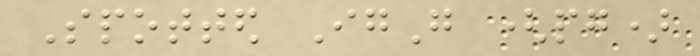Spotted IgG (pg)
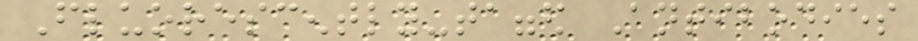Fluorescently-tagged Antibodies
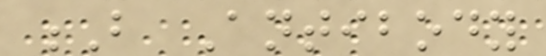B Antibody
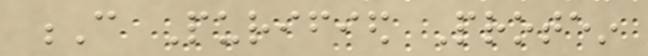C Purified Protein
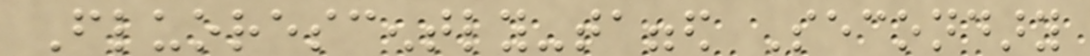Fluorescently-tagged Secondary
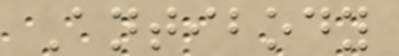Antibody
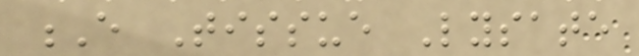E Tissue Lysate
